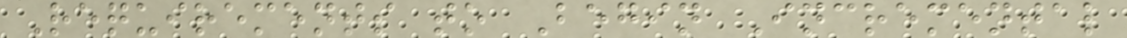Requirements to Begin Incremental
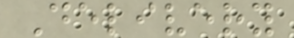Delivery
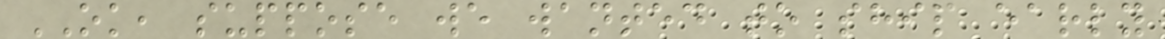OK, suppose we wanted to ship early
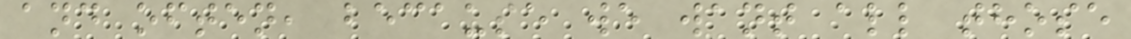and often, because we want all those
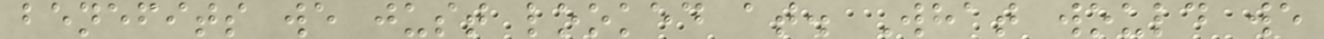benefits we just looked at. What would we
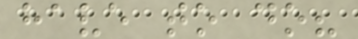have to do?
